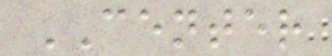CENTER
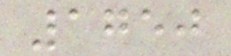1750
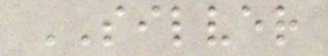SILVER
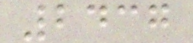2437
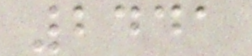2441
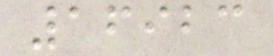16923
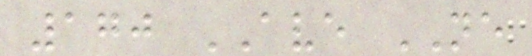170 AVE NE
